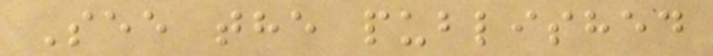See the published
